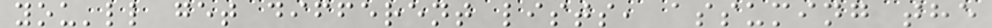you'll get different lists, assuming the
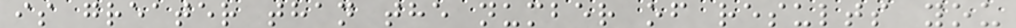is greater than the number of results you
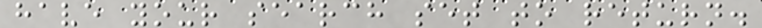have your search set to return.
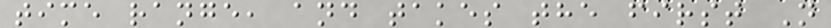time range, and takes the first N
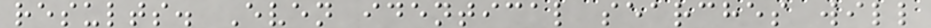results. Even identical searches will
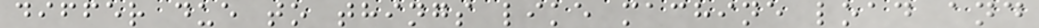differ due to things like machine load and
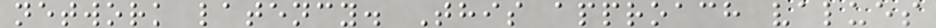network latency. This approach values
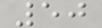50
